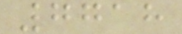7718
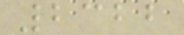2322
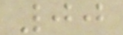00
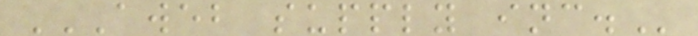AWEB SUPPLY INC.
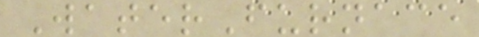WaterFurnace
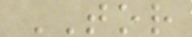TOR
